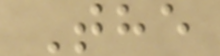The
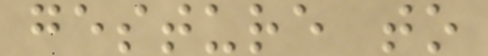gesture to
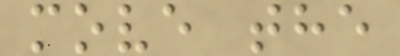move the
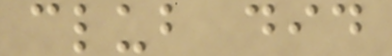club did
